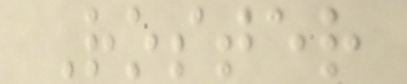Roster
